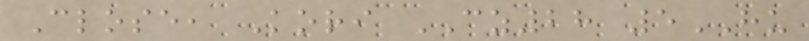Close, Kori CZ28 5HU
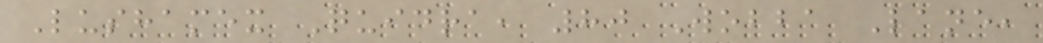Lushamex Quidra, 80 Wobba Lane,
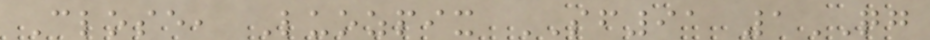Close, Luozpix SF91 1QG
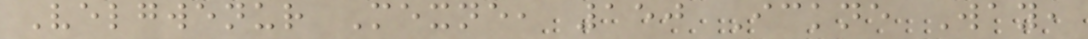Velgwenur Mexne, 150 Ickne Way,
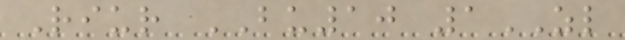Riur BU10 1ZL
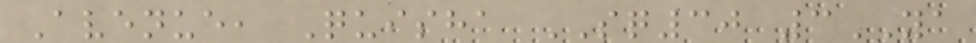Avenue, Quisha SQ30 3YA
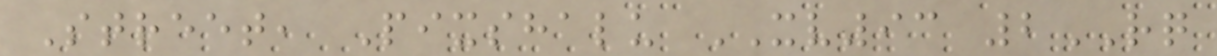Street, Pixshalu XV93 2RQ
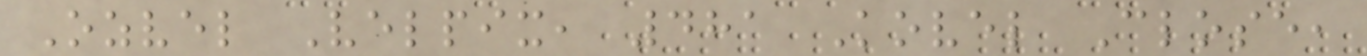Ozvel Velpix, 481 Kovel Close,
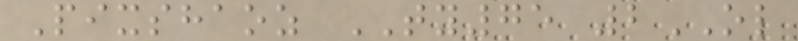Pixshaoz TY75 2OL
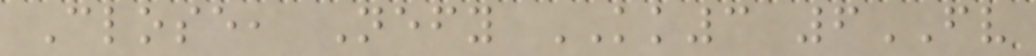Close, Nefy KK3 6FV
